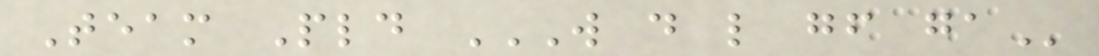Team Pld W D L GF GA
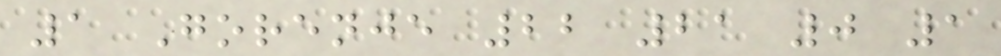1 Gorenje 22 21 0 1
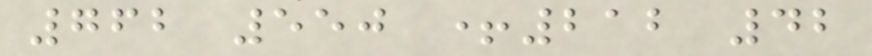762 550 +212 42
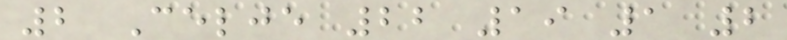2 Celje 22 19 1 2
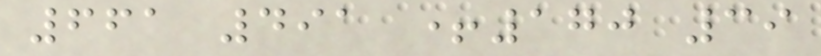661 491 +170 39
